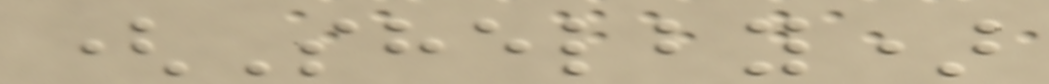(Shelby)
